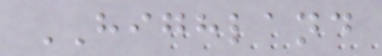HIGHLAND
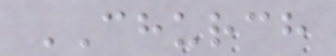CHURCH
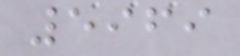5969
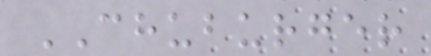CHUBURGER
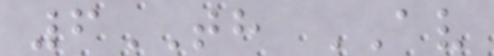6TH AV
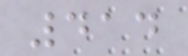414
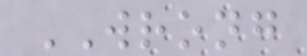WRONG
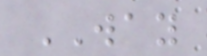WAY
